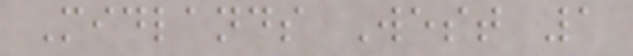Midlands West 1
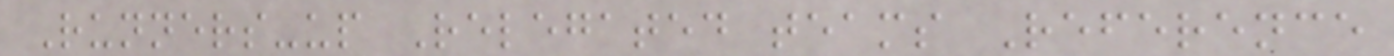Runners-up Relegated teams Reference
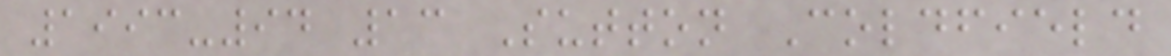1993-94 13 Sutton Coldfield
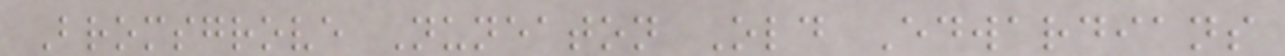Bromsgrove Nuneaton Old Edwardians
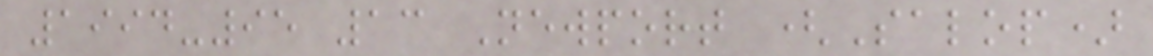1994-95 13 Newport (Salop)
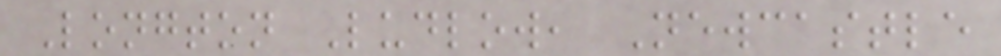Longton Ludlow, Newcastle
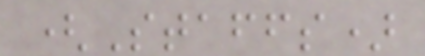(Staffs)
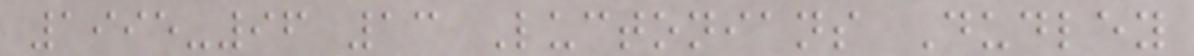1995-96 13 Luctonians Dudley
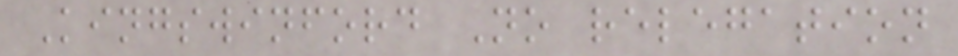Kingswinford No relegation
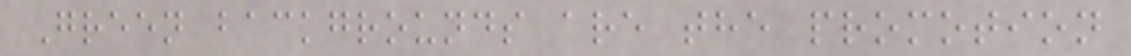Green backgrounds are the promotion
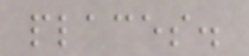places.
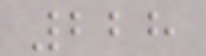228
